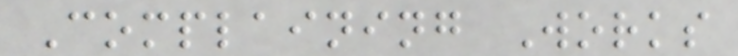Complaining Works
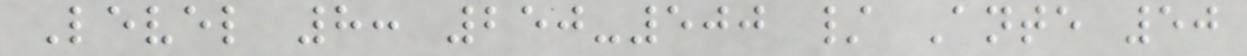Level 8: 250-500 / Ante 50
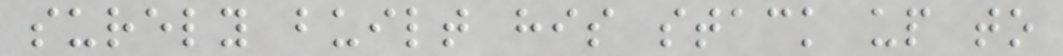surely built his stack up to
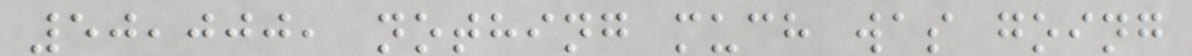50,000, nothing much was going
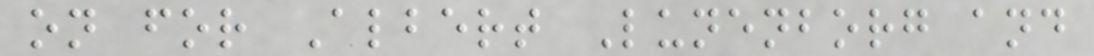on for Albert Lunenborg and
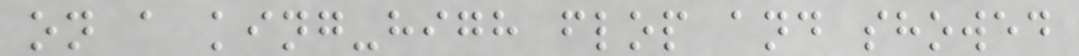on a king-high flop and showed
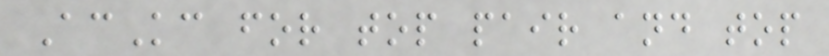AcKc for top pair and top
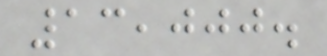13,000.
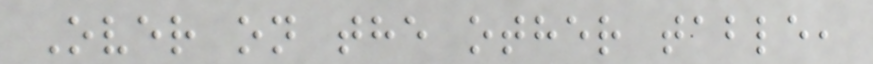Over on the other table,
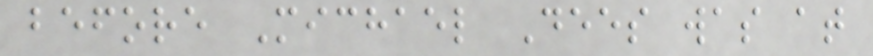before Michael Dees was at
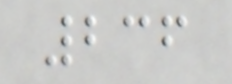236
